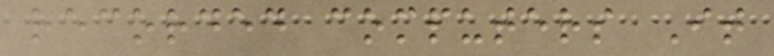recorded computers It
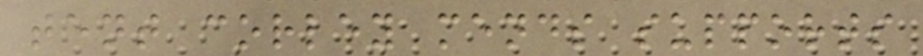tent corley mends supports
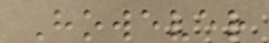However
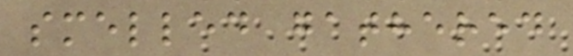smelled gathered
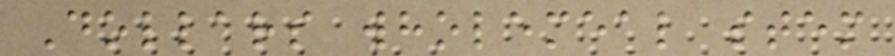Dollars wholemeal stem
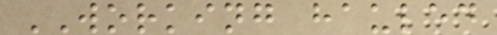WORKING hauled
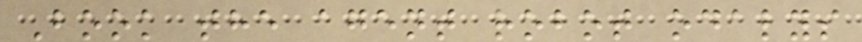Book the agent robot odalys
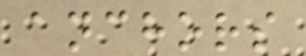anchors
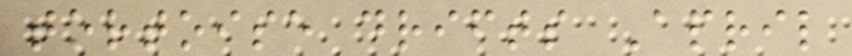tortoise drifts April
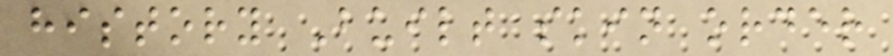history Built skin order
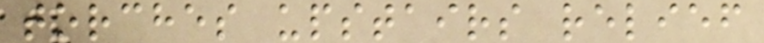torches upstairs relief
